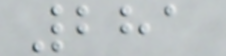281
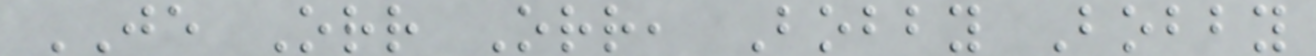JE Orr Orr, Bobby Bobby
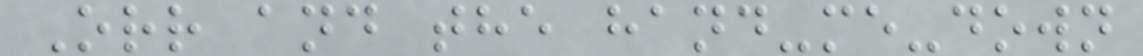Orr and the hand-me-down
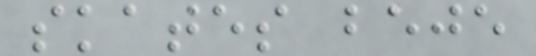skates beje
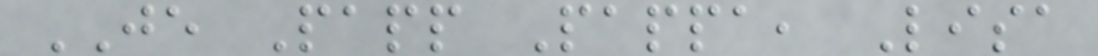JE Papp Pappa, Lisa
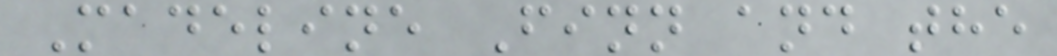Madeline Finn and the
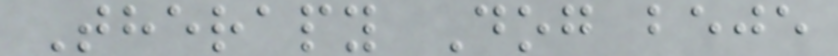Therapy Dog beje
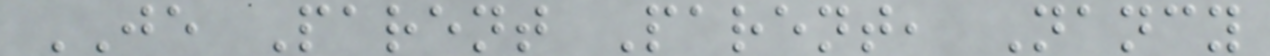JE Parent Parent, Nancy
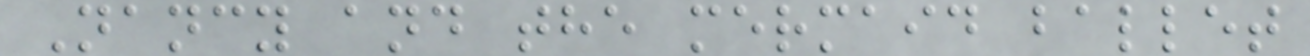Nancy and the mermaid ballet
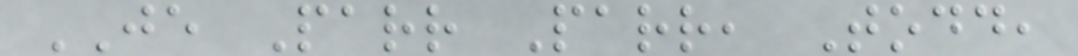JE Parr Parr, Todd,
